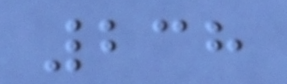238
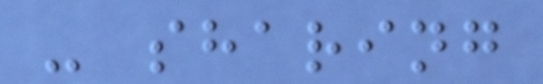- sharing
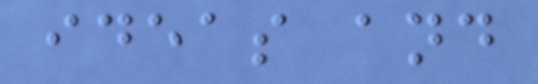ideas and
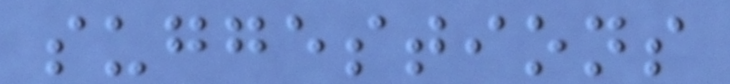suggestions
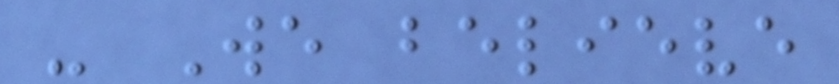- We believe
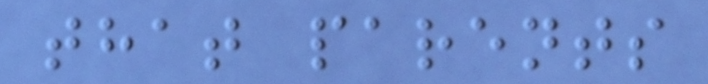that parents
